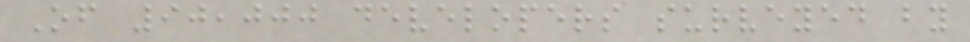Of 90,000 developers surveyed by
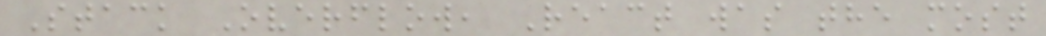Stack Overflow, React was the most
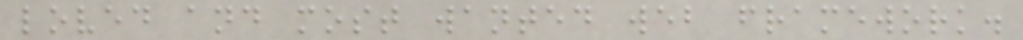loved and most wanted web framework.
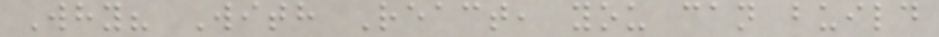Why? With React, you can build
